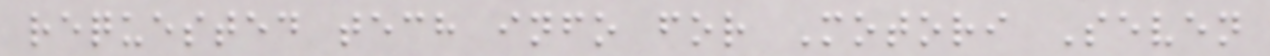requested tech info for Motori Seven
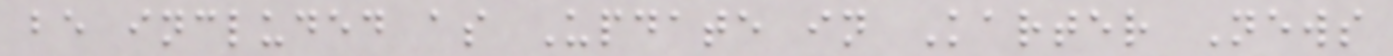be included as Update in Karter News
